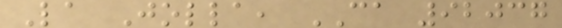La Jolla, CA 92037
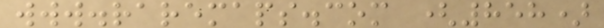www.raremaps.com (858)
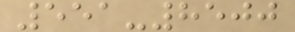551-8500
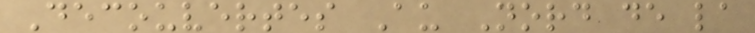Decouvertes Au Nord de la
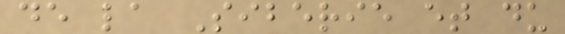de la Siberie et du
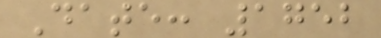Date: 1752
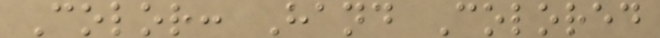Color: Hand Colored
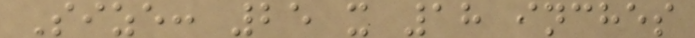Size: 25 x 18 inches
